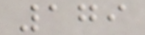179
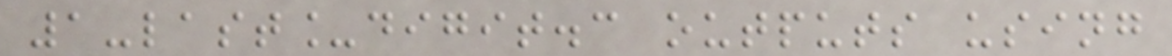1-last_digit.c outputs using
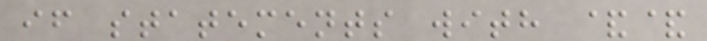if statements with &&
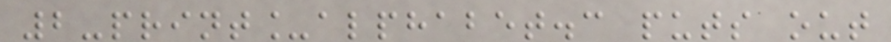2-print_alphabet.c puts out
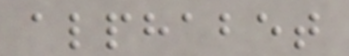alphabet
